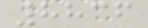8836
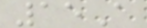15A
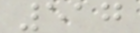517
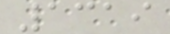1319
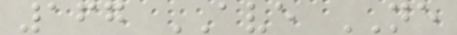167 AVE NE
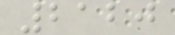2120
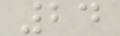24
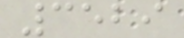3529
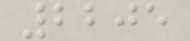2205
